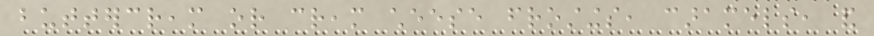buttercream or cream cheese frostings, caramels, and
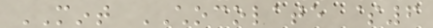MINT CHOCOLATE $6
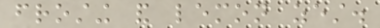frosting and lemon zest.
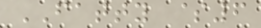FATTY $6
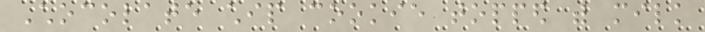Chocolate chip cookie topped with milk
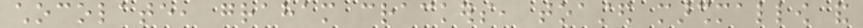chocolate, graham crackers, toasted marshmallow and
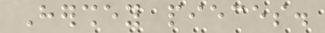Hershey pieces.
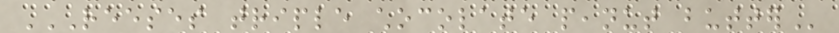REESES TRIPLE CHOCOLATE PEANUT BUTTER
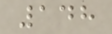148
